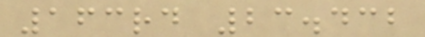163rd 23.432
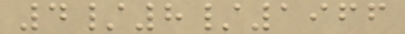4/8/1966
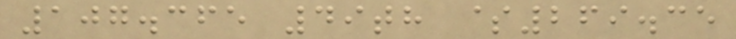107.365 49th $269.35
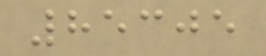85305
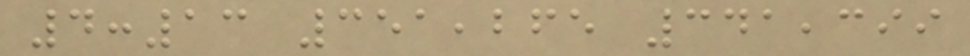4:13 351,265 341,399
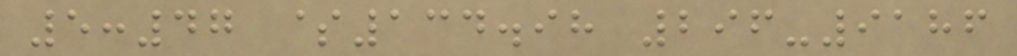5:47 $134.98 296-9186
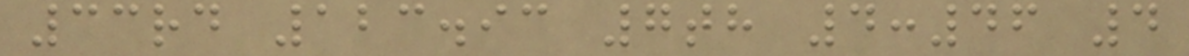33rd 123.93 7th 4:46 4
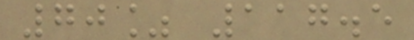70% 117.5
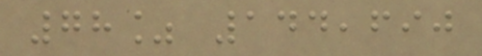78% 144,690
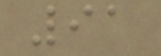91
